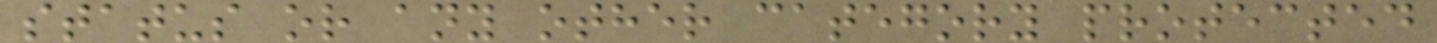status or any other category protected
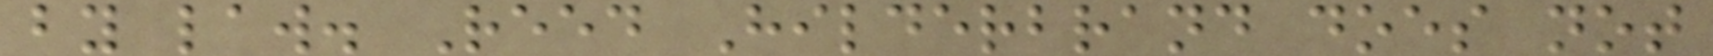by law. Reed Hilderbrand does not
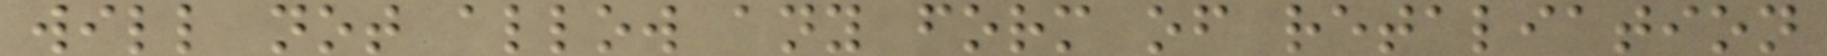will not allow any form of retaliation
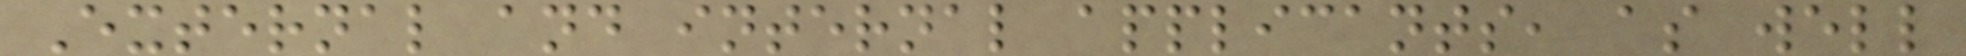External and internal applicants, as well
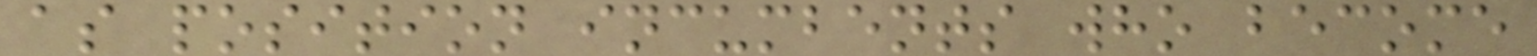as position incumbents who become
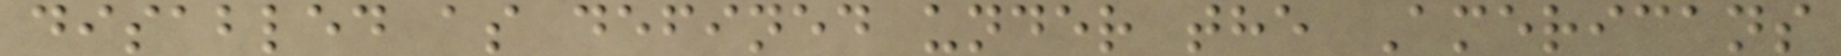disabled as defined under the Americans
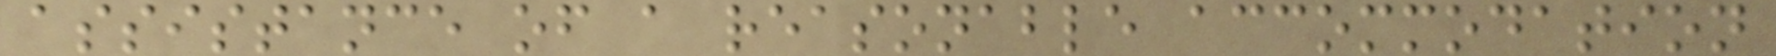assistance of a reasonable accommodation
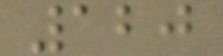120
